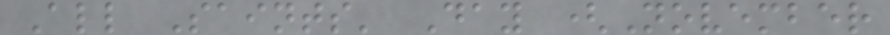All Saints' Day (November
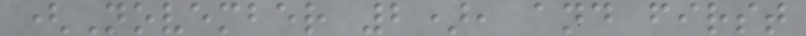(November 2), and first
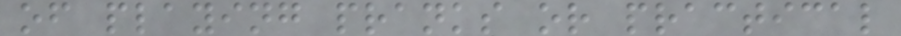of playing pranks or practical
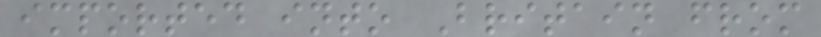imported into Britain from
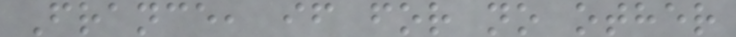France, if for no other
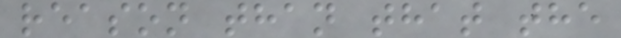reason than that the
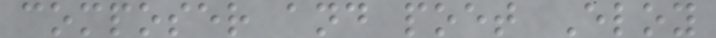composer and poet Eloy
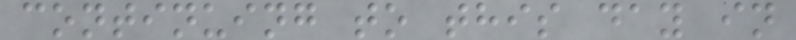continuing to this day in
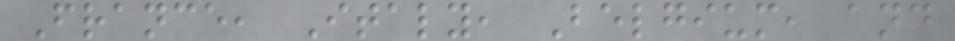France, Italy, Belgium, and
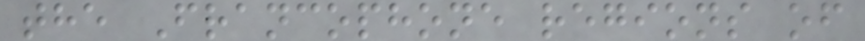the Francophone regions of
